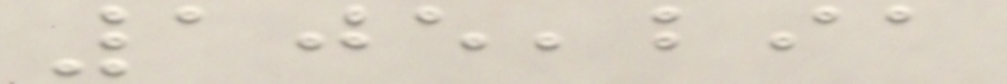105,291
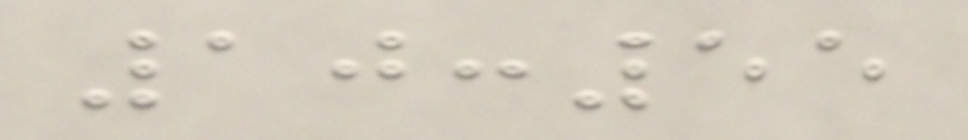10:55
